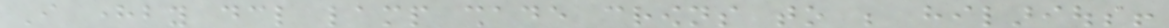I hereby declare lamp shade crowns to be hilarious!
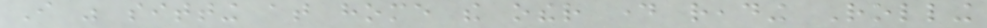I was sitting at home the other day reading Rolling
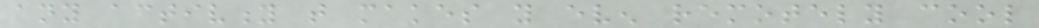any activity that makes you even remotely cool
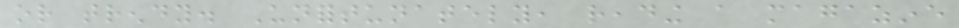or trendy. Unfortunately, reading a magazine
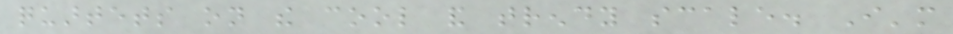quartets on the cool and trendy scale. I'm
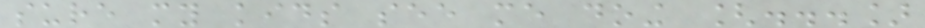sure my kids see me doing [...]
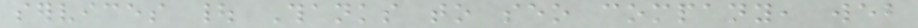services | Thanks to seo company, web
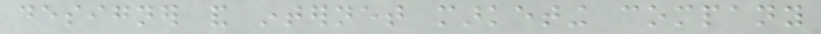designer and internet marketing company
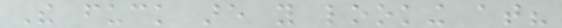The fuck are you looking at?
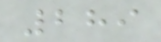289
